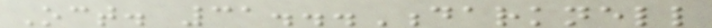Oct. 31...Darknell
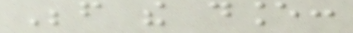Before the dance:
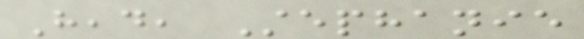Head, Stephanie
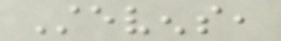Stevens,
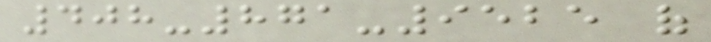408-871-9525 of
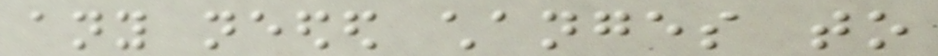any needed changes to
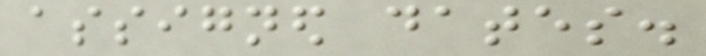assigned dates.
